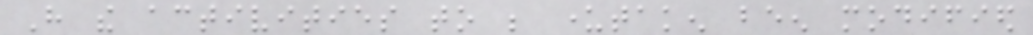Have the activities to be undertaken been modified
